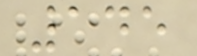145
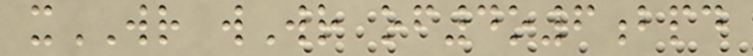xWR wWr of4o6bpd
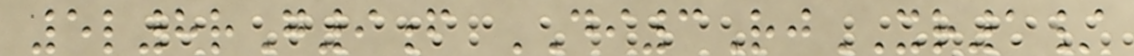5l8rG9f DI3RjXR1/
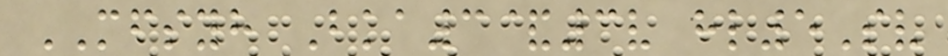MFSYH Bka3&3v hl5Sv
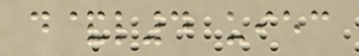d&l4 uiec
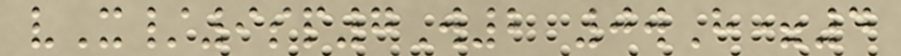vX/9sp7W2 0wH=4
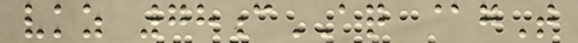vkz 78cAQ @gT
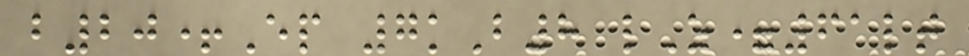b20+Ep 7kB8 lZ=61lt
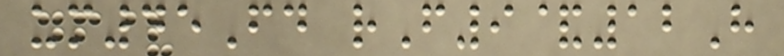um45Fd rF9&12H
